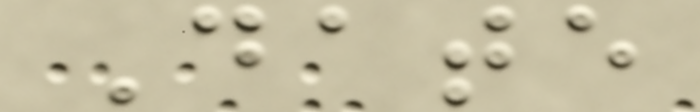Date
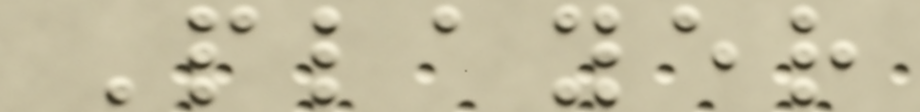Player
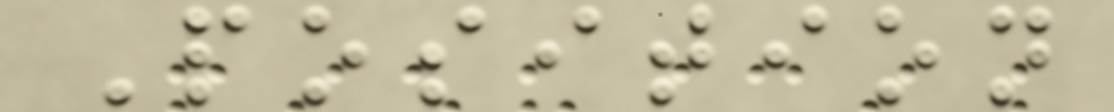Position
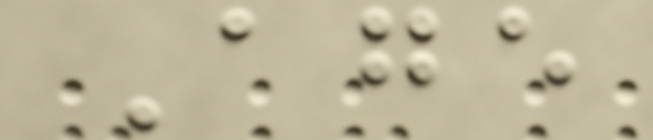Age
